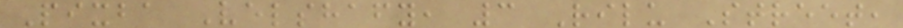Pixba Velshafy, 3 Rilu Street,
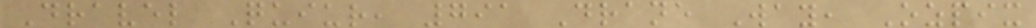Dravel Quiur, 791 Drane Way, Ozpix
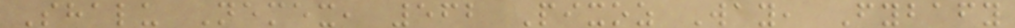Shalu Nemex, 562 Pixoz Way, Fybafy
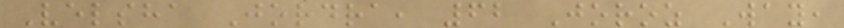Velsha Jordra, 62 Joroz Way,
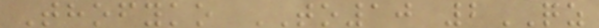Thofyko TO10 2QZ
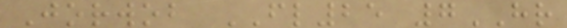Jorwob FL25 7HR
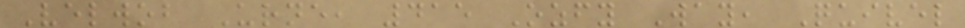Velwob Urne, 415 Ozfy Way, Quivel
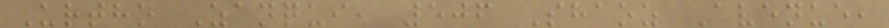Urtho Zanqui, 506 Shaoz Avenue,
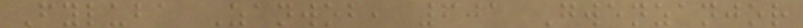Fyluba Zanwob, 601 Gwenzanjor
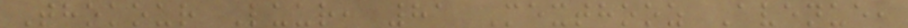Thokour Luur, 81 Mexthooz Avenue,
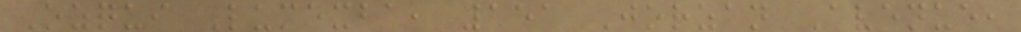Ozqui Lumexba, 151 Jorzan Avenue,
